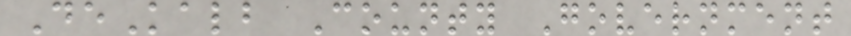DeKalb County Government
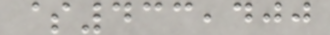$433,400
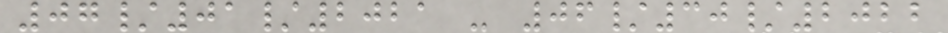07/01/2021 - 06/30/2022
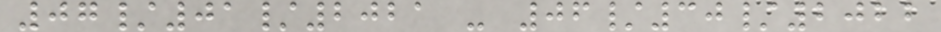07/01/2021 - 06/30/2022
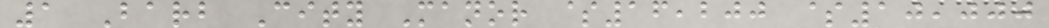1 Barb City Manor $16,200 $10,000
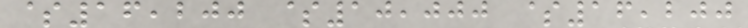$16,200 $10,000 $16,200
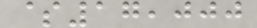$17,000
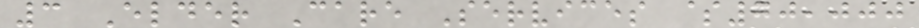3 Elder Care Services $70,000
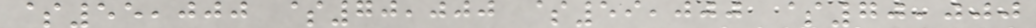$55,000 $70,000 $59,000 $70,000
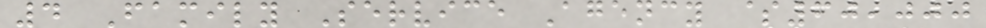4 Family Service Agency $60,000
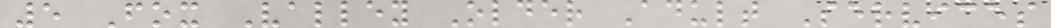5 Fox Valley Older Adult Services
